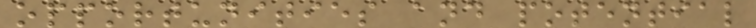opportunities and potential
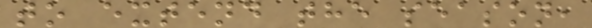to extend the season,
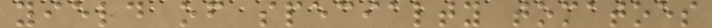yield of specialty tomatoes
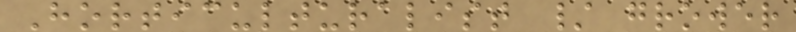Horticulturalist / grower
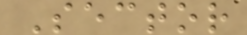Sector
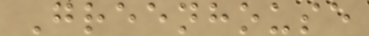Greenhouse
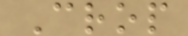Crop
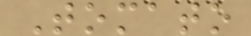Tomato
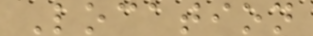Location
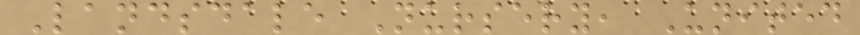Landsdale Nursery, United
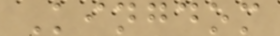Kingdom
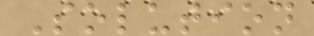Solution
